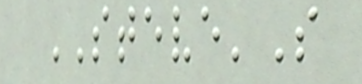STEVE'S
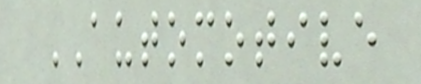AUTOMOTIVE
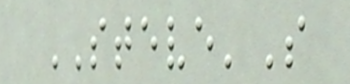STEVE'S
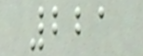221
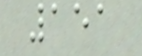151
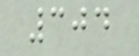304
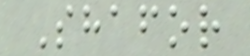Shafor
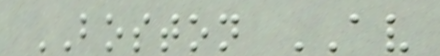BOSTON AV
